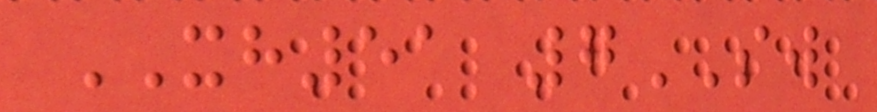XH51 7SW
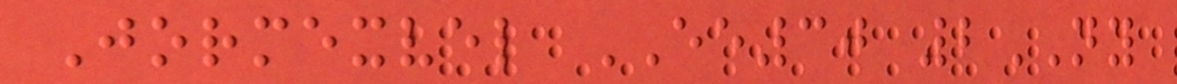Jormexvel EE30 2NY
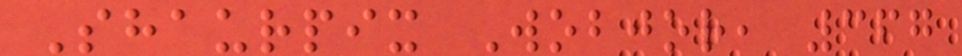Shaurpix Wobjor, 367
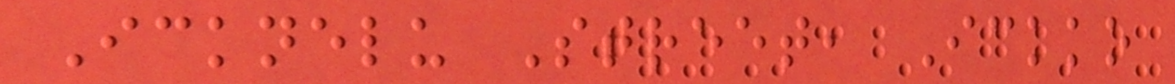Icknelu Street, Ickko
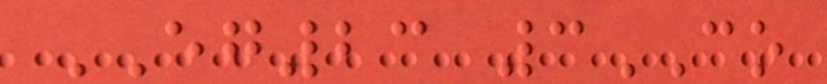EG23 3CO
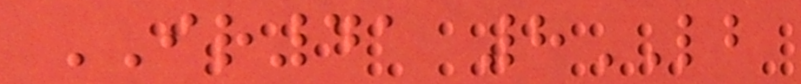IR41 8LB
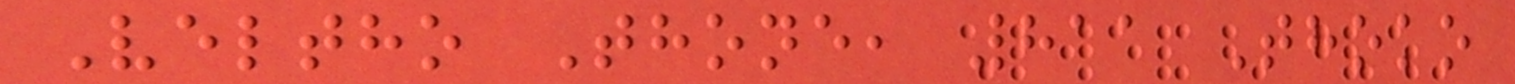Veltho Thone, 811 Thoko
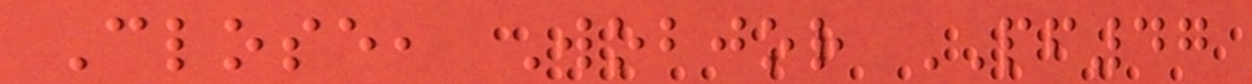Close, Wobjor PF47
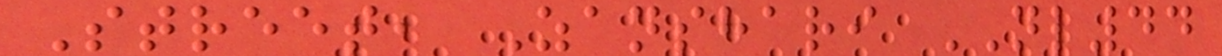Street, Zanshari NL44
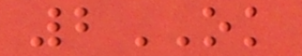2OK
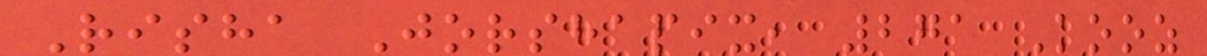Risha Jorshapix, 271 Kooz
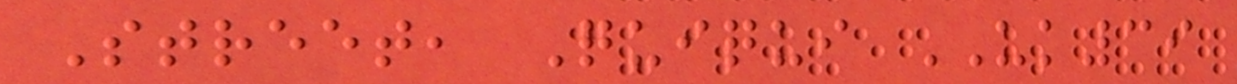Street, Quiqui UK39
